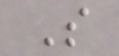S
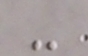-
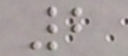2
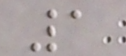1
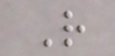R
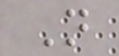N
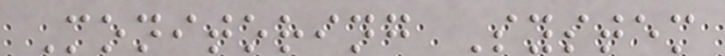Monitoring System
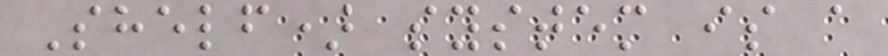Shelf) system is a
